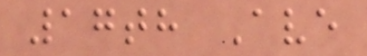17th Ave
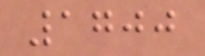1700
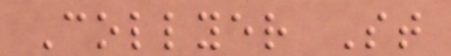Collyer St
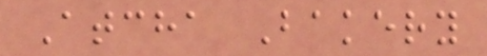Atcha Bakery
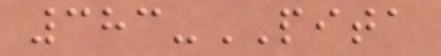383-PITA
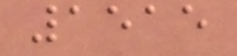1515
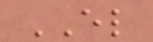EL
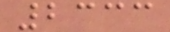2333
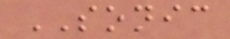SONIC
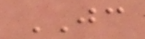JC
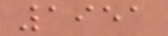1951
